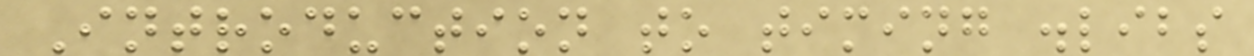Introduction to timing .libs
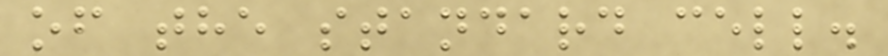of the standard cell.
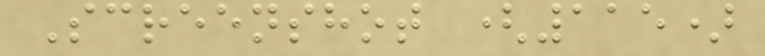Screenshot (115)
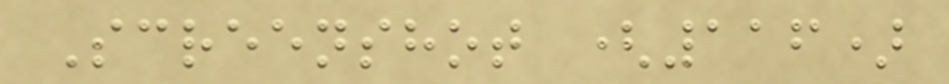Screenshot (116)
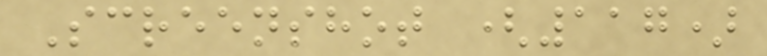Screenshot (117)
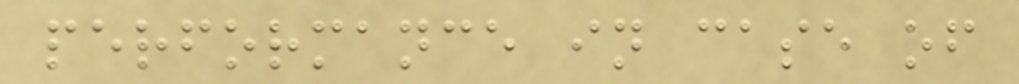performance in case of
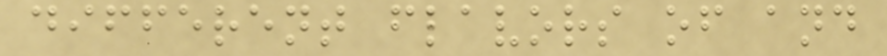different flavors of and
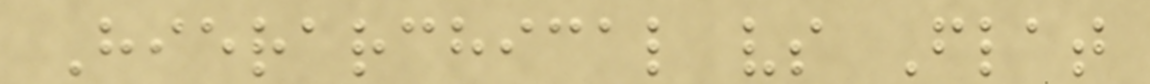Hierarchical vs Flat
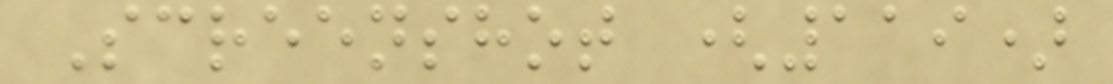Screenshot (119)
